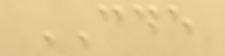CDE
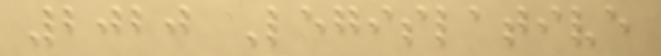2020 Legislative
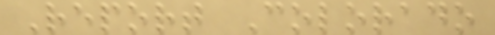Report Colorado
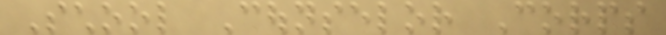School Counselor Corps
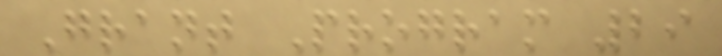Grant Program 29
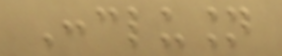Conclusion
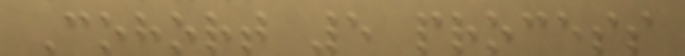Cohort 5 process
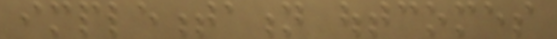implementation outcomes
